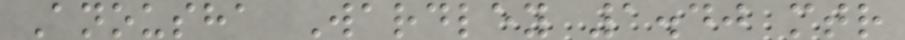Anousha Wardley 1.40 mtr
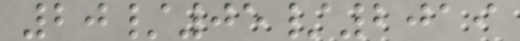20/05/2019
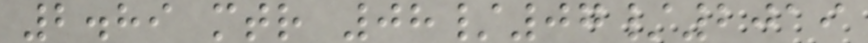2.89 mtr 08/07/2019
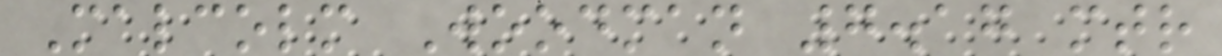Malcolm Woodman 7.17 mtr
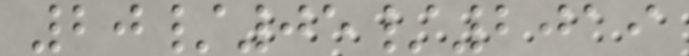20/05/2019
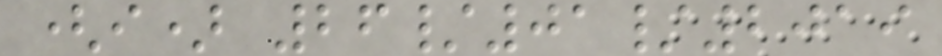(i) 26/01/2019
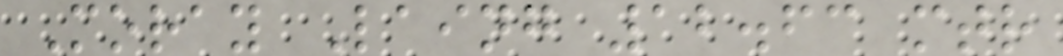Moray Laing 12.63 mtr
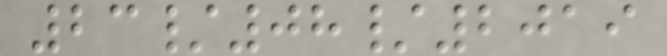23/08/2019
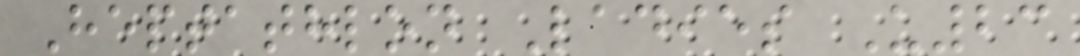Heptathlon Ladies U23
